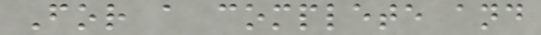For a complete and
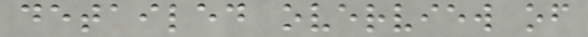detailed overview of
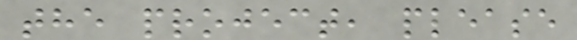the project, please
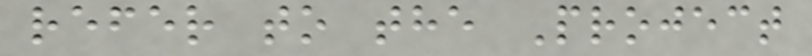refer to the Project
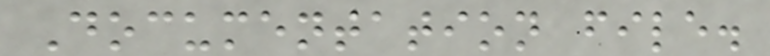Documentation file.
